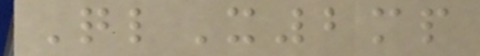QlX2mp
